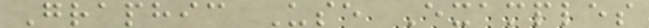Graphic Use Examples
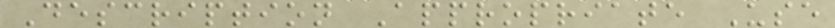Description Appropriate Use
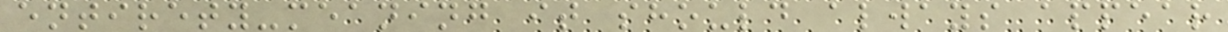entirety-meaning it should always appear
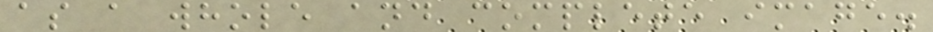as a whole and complete image.
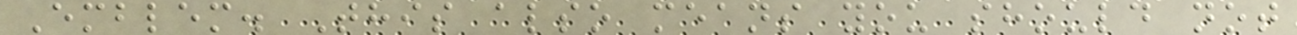Emblem. This also means you should not
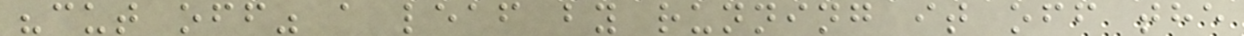"cut off" a leaf by running it off the
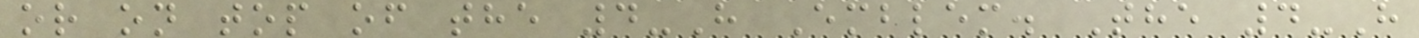or on top of the 4-H Emblem. The 4-H
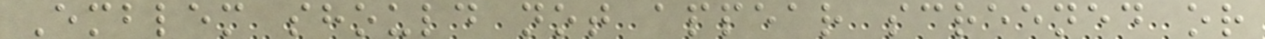Emblem should not appear screened or
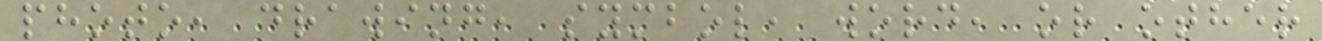photo, drawing, symbol, word, or other
